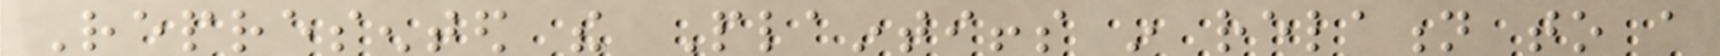Represented the Plaintiffs in relation to a
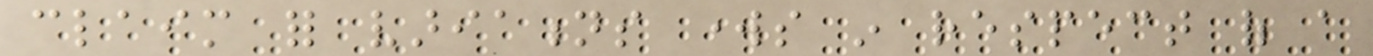claim for variations works in respect of a
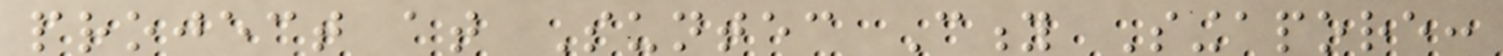project at Suntec City Singapore:
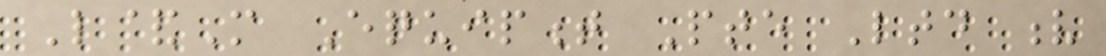L&M Equipment Pte Ltd v
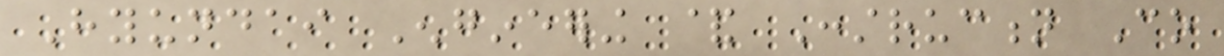Hyundai Engineering & Construction Co
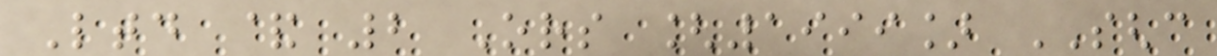Ltd & 2 Ors [1999] SGHC
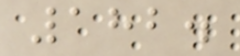182.
